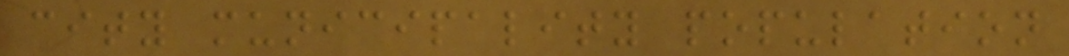city municipality population
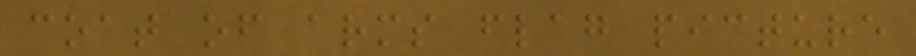coat of arms flag picture
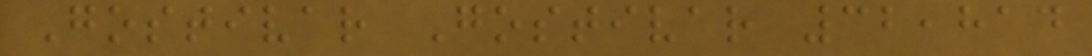Gostivar Gostivar 32,814
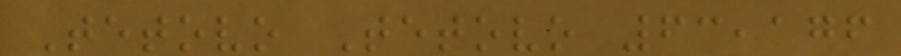Tetovo Tetovo 63,176
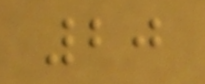20
